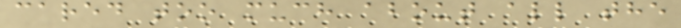cared too much about all the
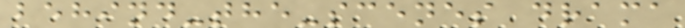behind-the-scenes drama
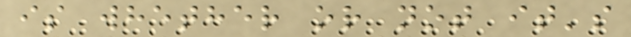is whether or not it's
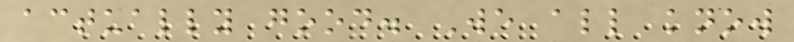actually good. We all know
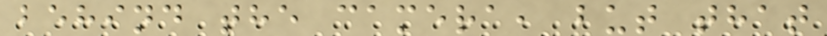behind the camera, but that
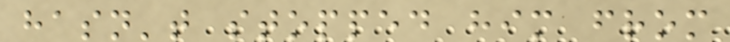hasn't stopped him from
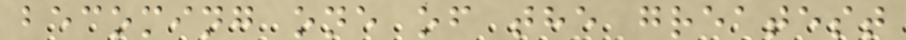becoming one of the greatest
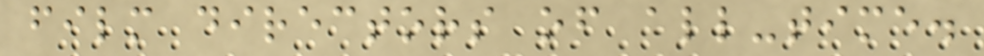film directors of all-time.
